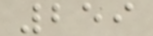259
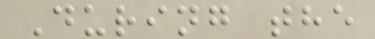During the
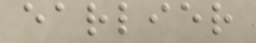earlier
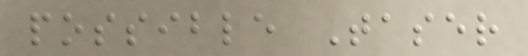possible Taser
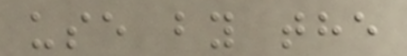use by the
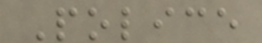Police
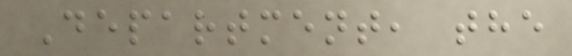Department, the
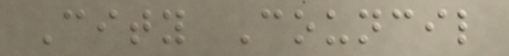City Council
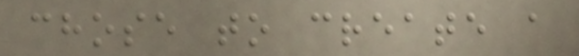chose to create a
